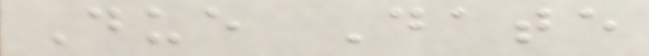Due Date
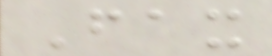Fax
